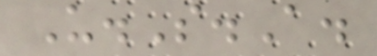U.S.A.
